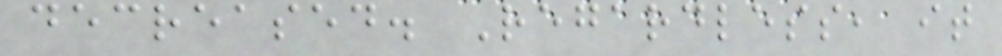decreased. Regardless, it
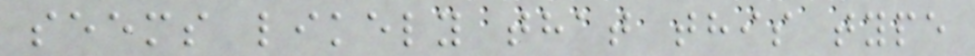seems likely that this type
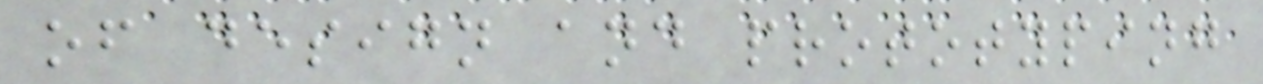of design and prototyping
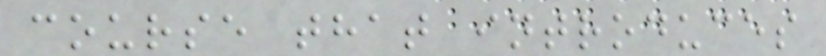course that introduces
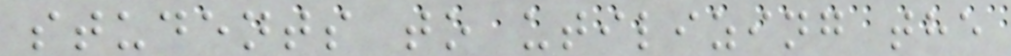students to utilizing the
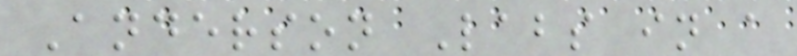Anderson Labs in a
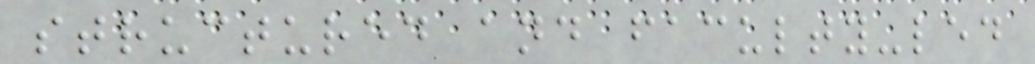structured and faculty-led
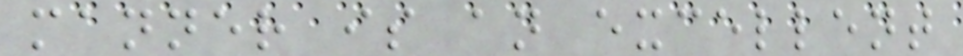manner is an excellent
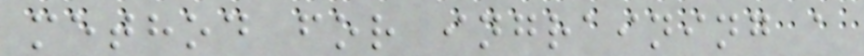method for ingraining a
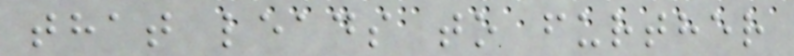that leads to further
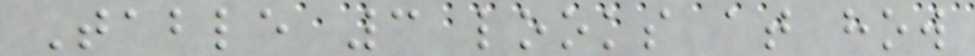Table 3 looks at how
